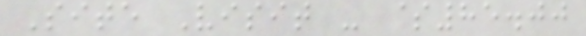Site Visit - $85.00
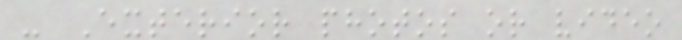- Exterior photos or video
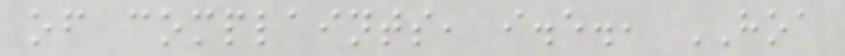of complaints, i.e., HOA
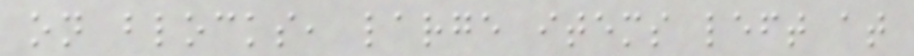on blocks, large items left at
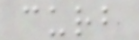curb
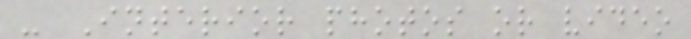- Interior photos or video
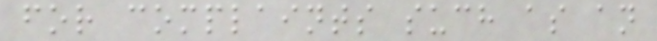for complaints such as an
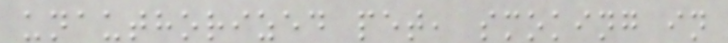unauthorized pet, smoking in
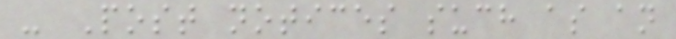- Post notices such as an
